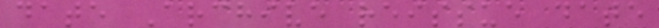date Archive reissue date
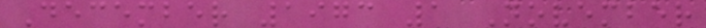December 1973 1 November
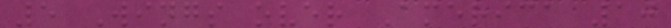5 Wings over America 10
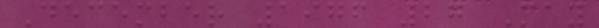December 1976 27 May
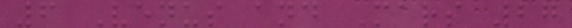6 Venus and Mars 27
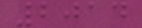2014
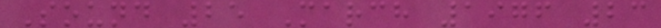Sound 25 March 1976 23
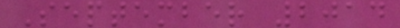September 2014
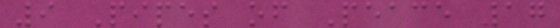9 Pipes of Peace 17
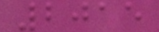2015
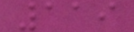119
